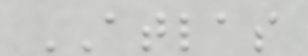ATLAS
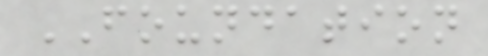FOUNDATION
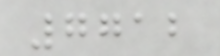7712
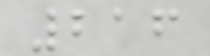216
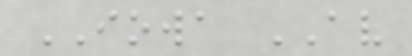IOWA AV
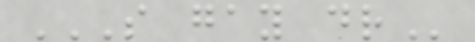S GAY DR
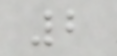2
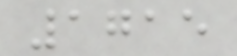1715
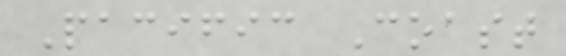Pacific Coast
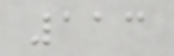113
